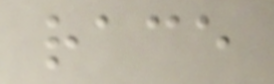race
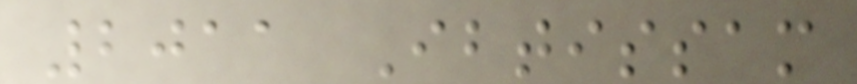2011 Ibtissam
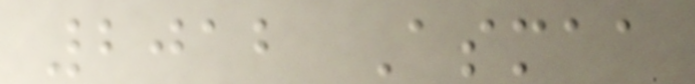2012 Asmaa
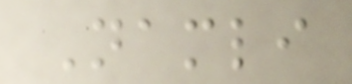Namli
